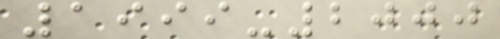1999-2000
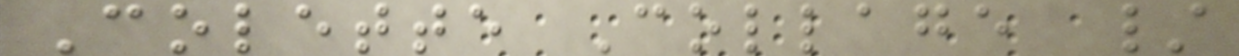Colette Collage /
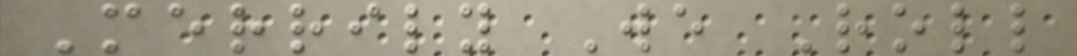Merrily We Roll
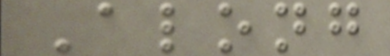Along
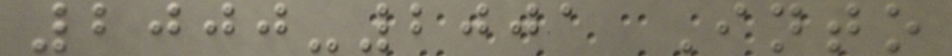2000-2001 Into
